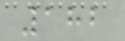182
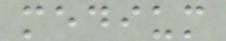medium
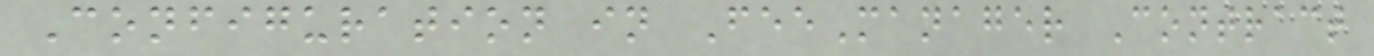Configuration in FeeManager Contract
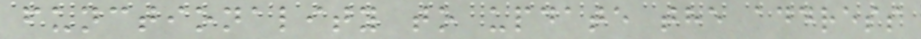functionality to update the address
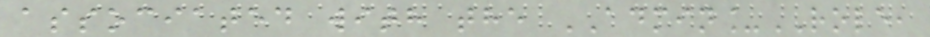associated with the ADMIN_ROLE,
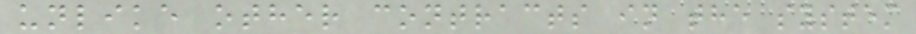unlike other contracts in the system
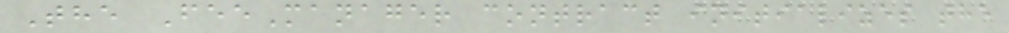The FeeManager contract initializes the
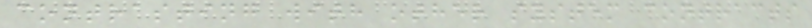contrasting with other system contracts
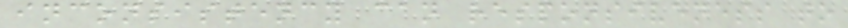inconsistency can responsiveness to
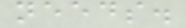needs.
